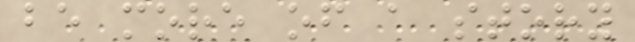be more of a story
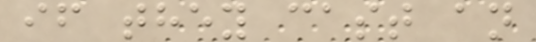if they cast an
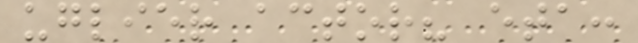uglier actor? eta:
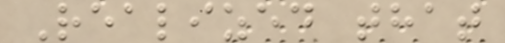Realized that
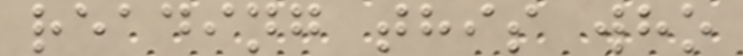reading this who
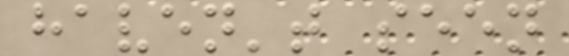haven't seen
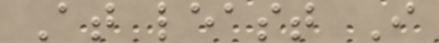At least I
